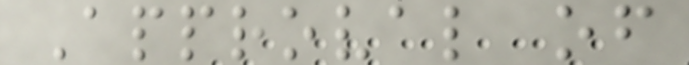Approval of
